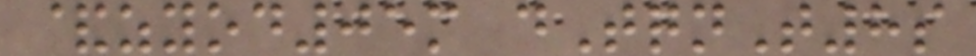&zyod05m dTqnT8s
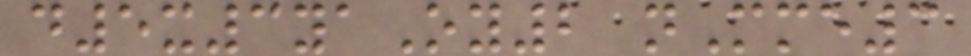d5x3yaOy2 nMme3
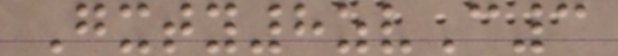Gxty8zvC3
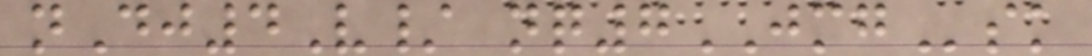nDj4V/ nq7JMGsk
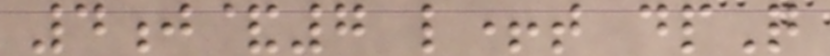4j&7 l+t dpQ
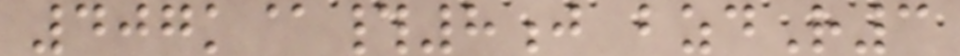407k@#8j bzdR3
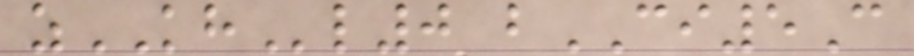zKHl0 bCI5C
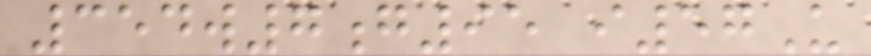354w7g95 i57U
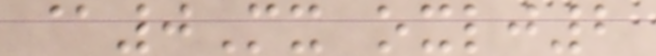@0Mx oxlj2
